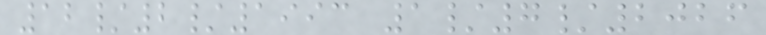12/2/1993 1/7/2026
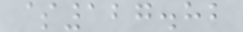$127.82
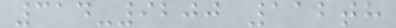314-9200 112th
